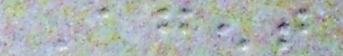Agent
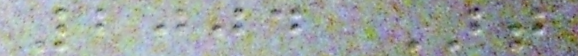2004 Art
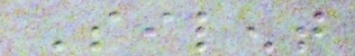Silent
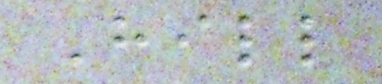Hill
